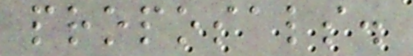proposals.
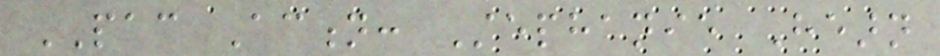PAC Action: Stephanie Hearn
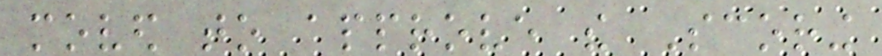moved to approve the Scoring
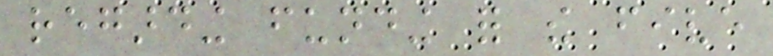regarding funding for the five
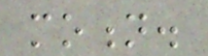motion.
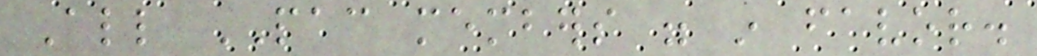All PAC members were in favor.
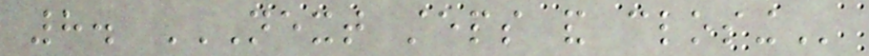8. NEXT STEPS AND CLOSING
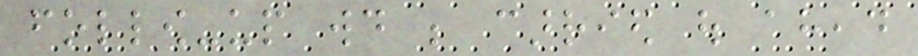follow-up would be carried out ahead
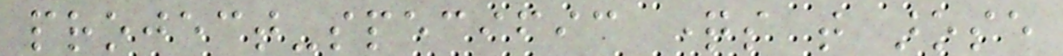project-specific questions that arose
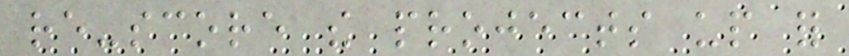re-score the projects up for
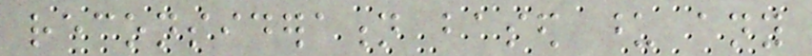reconsideration based upon any
